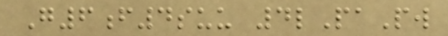G6f4suu 4lPaPw
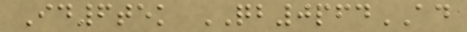Id6tek QB0pfdAD
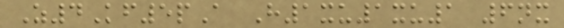Z4Kf5pA H1xu1xu1 6nx
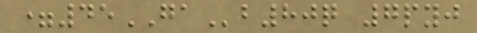=45GAb80q 7pyj
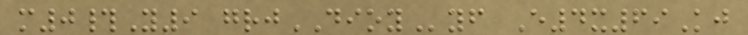m0#Y9 grjDIOYyf E4x69Kj
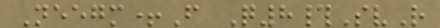Neegm+F Q8#SvR
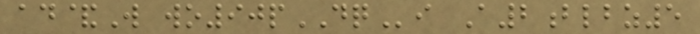ad&W wo90pDQi A2blbz5
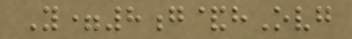Y=8g&hOvg
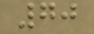70
